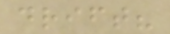drift?
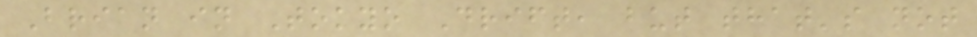Brian in Tokyo Drift, but that's not
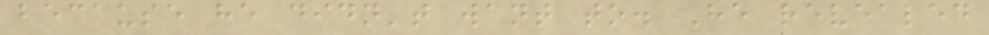because he didn't want to. He revealed
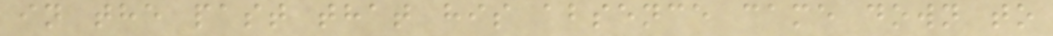in the past that his absence came down to
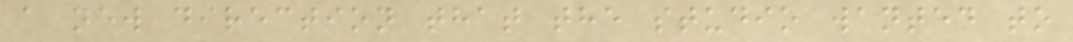a new direction that the studio wanted to
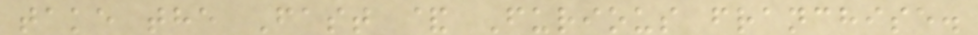take the Fast & Furious franchise.
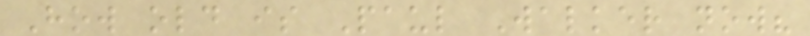How old is Paul Walker now?
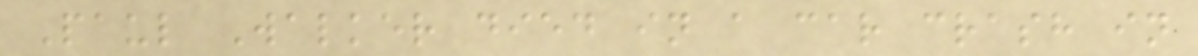Paul Walker died in a car crash in
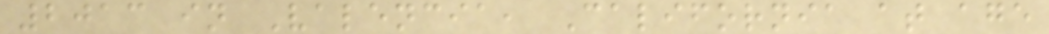2013 in Valencia, California at age
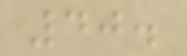40.
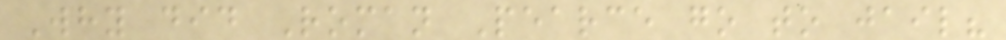Why did Roman Pearce go to jail?
